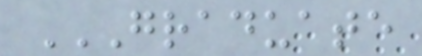GRADUATE
